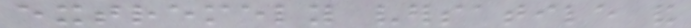extremely versatile and
